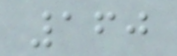160
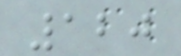120
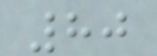80
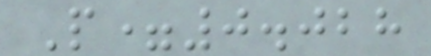P=0.028
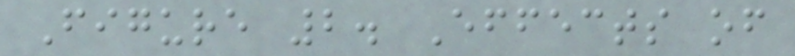Figure 2. Effects of
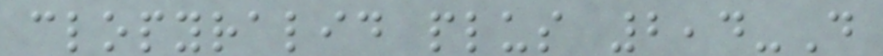clopyralid plus 2,4-D
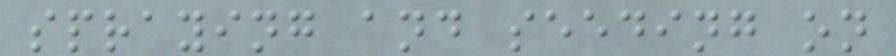spraying and seeding on
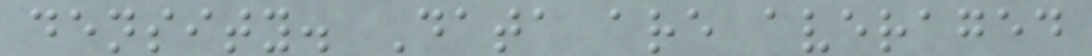density. Data are averaged
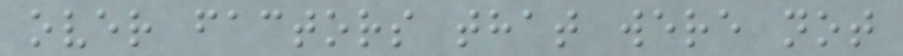over factors that were not
